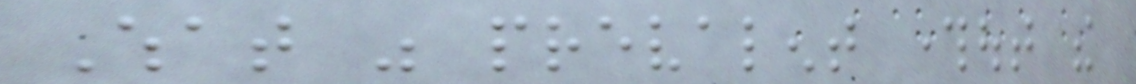What was prevalent throughout the
